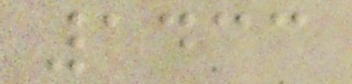1433
